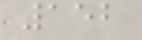152
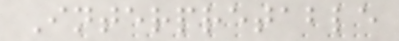Interpretable
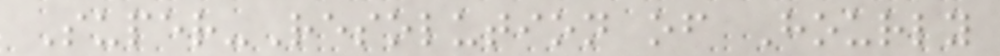Super-Resolution of Hourly
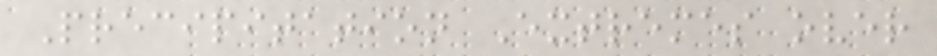Precipitation Extremes over
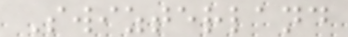Swizterland
